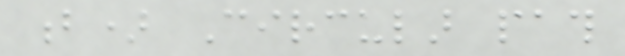b) Circular path
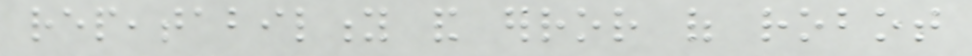repeatability and error of robot
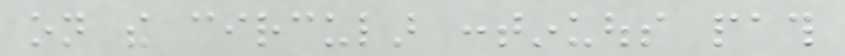on the circular continuous path
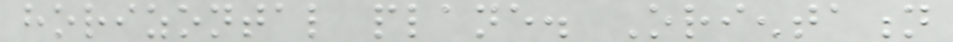horizontal plane. Orientation
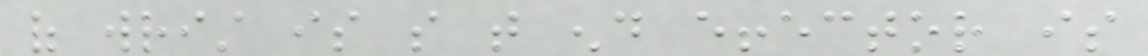of wrist is so that end effector is
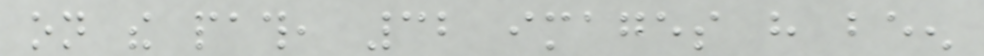on the path, 32 images have been
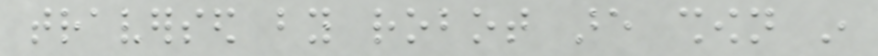traversed by robot are shown in
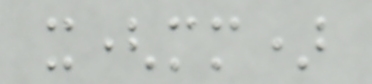x(mm)
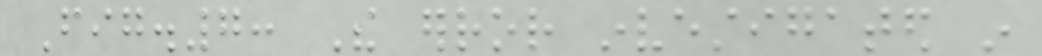Fig.7: The error investigated in
